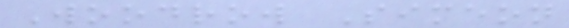Woodrow Simeon
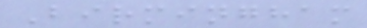Birmingham
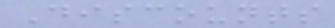Discounts
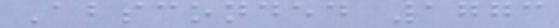Absconded 1773
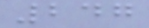247
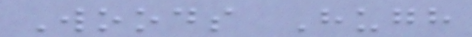Woods Hugh
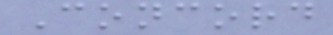Concord
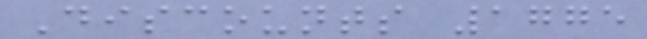Discounts 1775
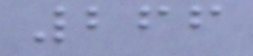266
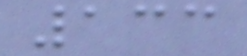133
